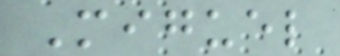Miguel
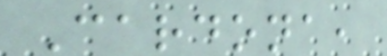Cardona,
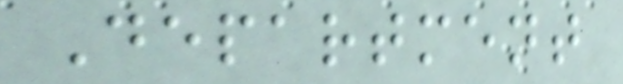Department
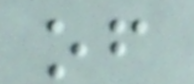of
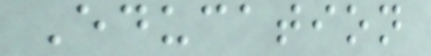Education
